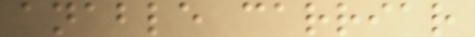anable carriar
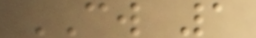CW 1
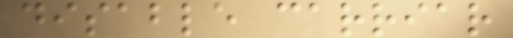disable carriar
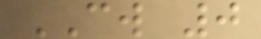CW 0
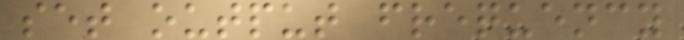set output frequency
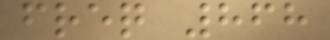freq 868
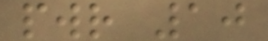pwr 10
